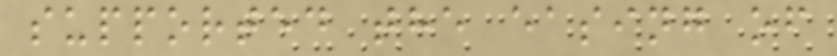supported the easing of
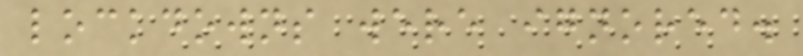lockdowns were ignored.
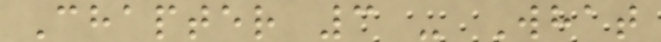Chapter 3 - What
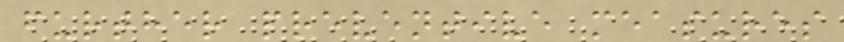further preventive measures
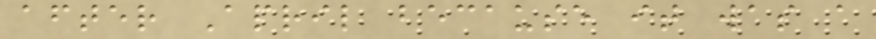after April because it was a
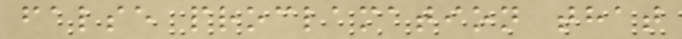false proclamation that
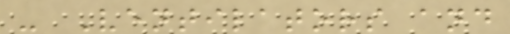- Ventilators and
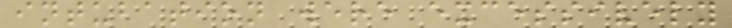intubation were excessively
